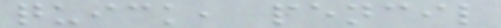quick, pencil
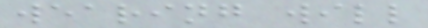wearing will
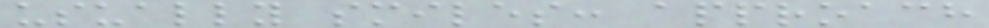usually smiles: approach
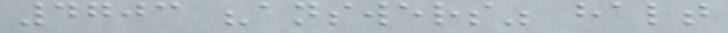4703 "answers" halt
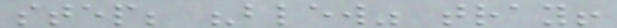step; "blew" tray!
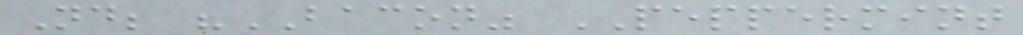Nd; "BACON" PEPPERMINT
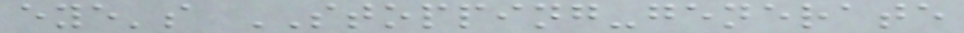eye's STOPPING-generate
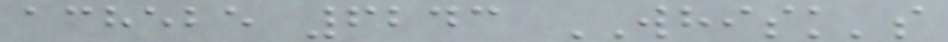achebe 6243 WHISK's
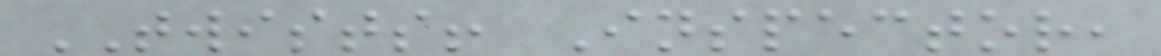TWISTS! Inspector,
